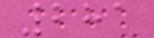281
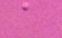a
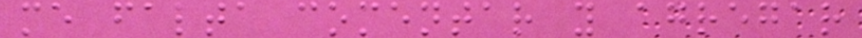me falta comentar y agregar
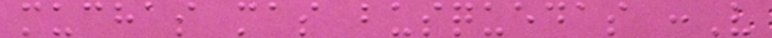muchas mas busquedas :V
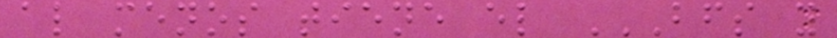al menos tiene el BFS Y
